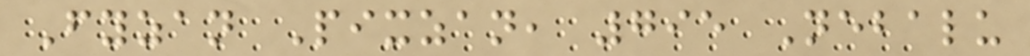Fyzan Pixzan, 795 Nebalu
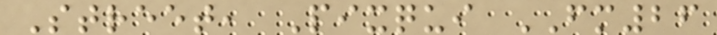Street, Pixqui FM26
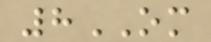8OM
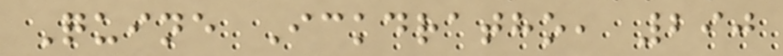Quine Ickdratho, 290
